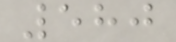580
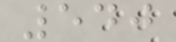540
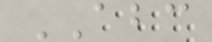ABC
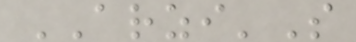ARZI'S
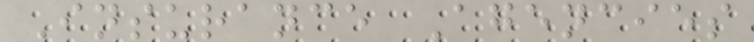Insurance Agencies
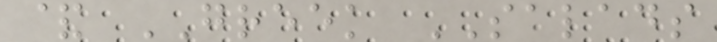& GREEK SALADS
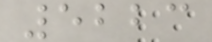5223
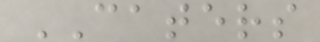CATERS
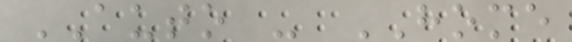AUTO - HOME
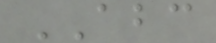ABC
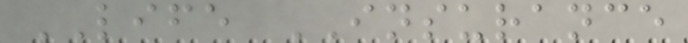LIFE INSURANCE
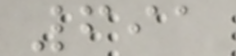691
